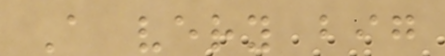A very big
